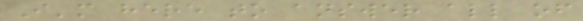I'm here to answer all of
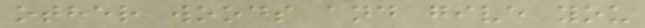other woods and give you
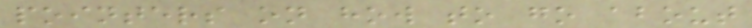pointers on how to go about
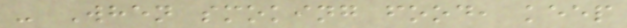- When smoking food, keep
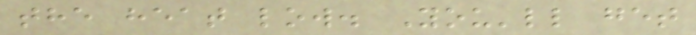the heat low. You'll get
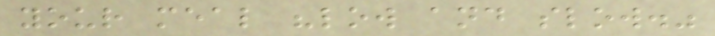your meal "low and slow."
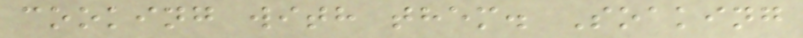cooking with them. Soaking
